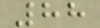88
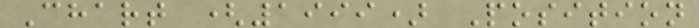Chart (1999) Position
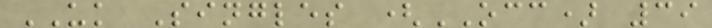UK Singles (OCC) 39
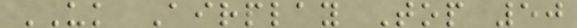UK Airplay Top 50
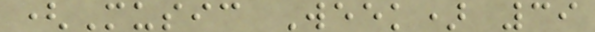(Music Week) 39
